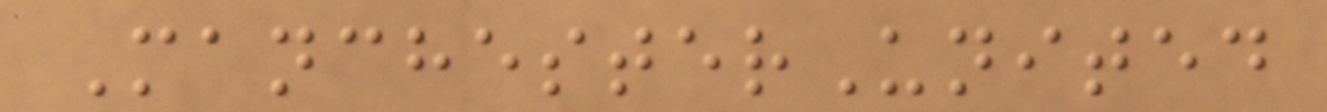ManchesterUnited
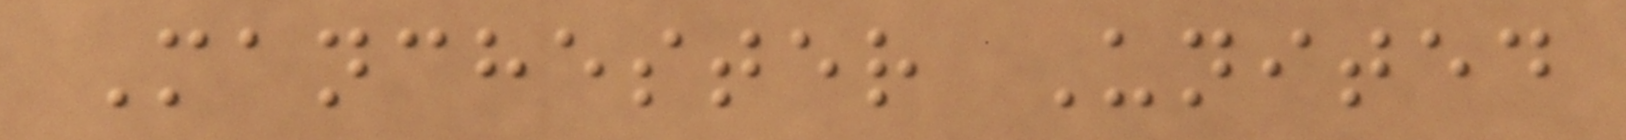Manchester United
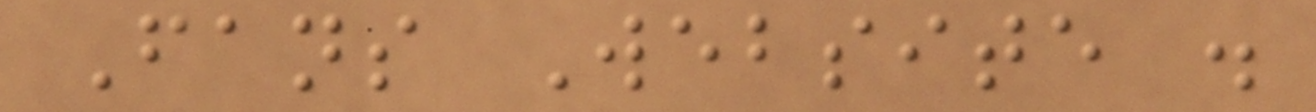Fans Website .
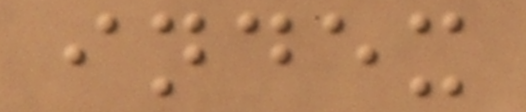index
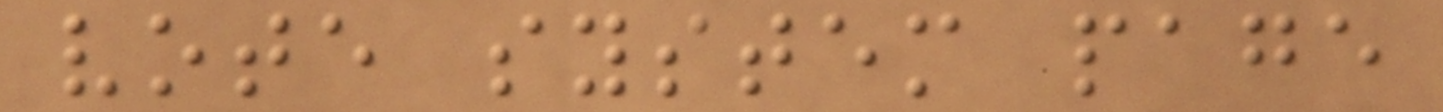vote system page
